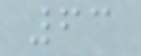63
